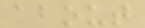about
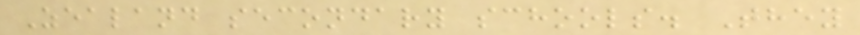Zealand secondary schools. They
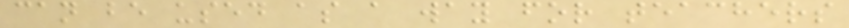can be used as a way for teachers
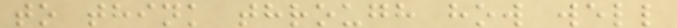to think through how well
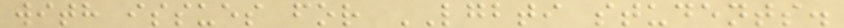with issues for LGBTI students.
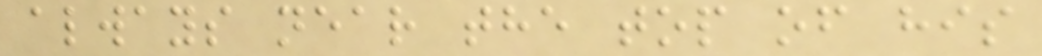always near the top of his
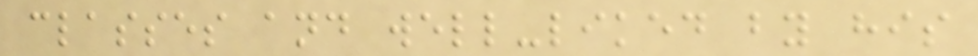classes and well-liked by his
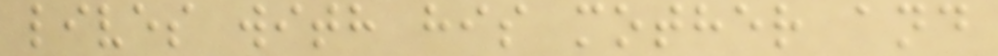lives with his mother and
